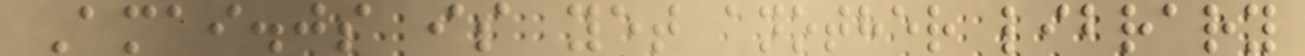Amai.js is yet another library
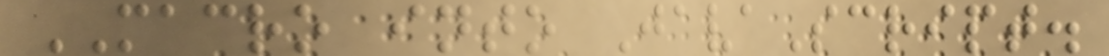MACRO into JavaScript.
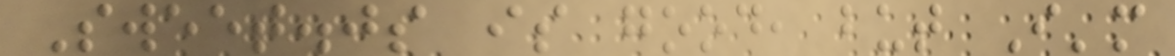Sweet.js is good, but I'm
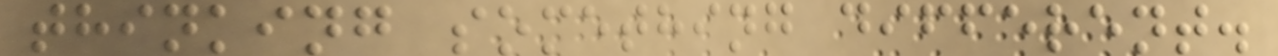thinking something different.
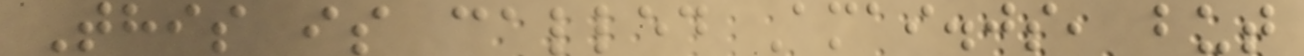This is called Amai.js, but
